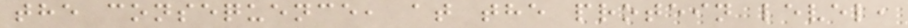the consequence, at the protein level,
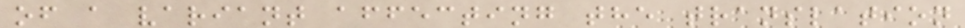of a variant affecting the translation
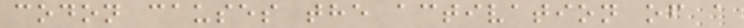codon causes the activation of a
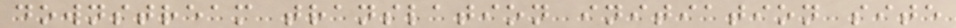downstream translation initiation site
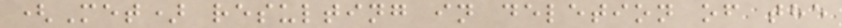(Met) resulting in deletion of the
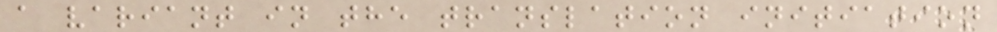a variant in the translation initiation
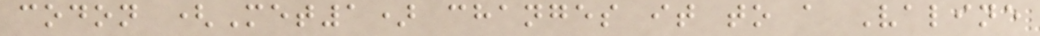codon (Met1) changes it to a Valine
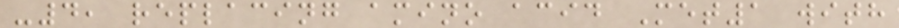-4, replacing amino acid Met1 with
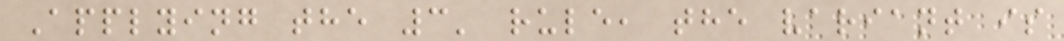Applying the 3' rule, the variant is
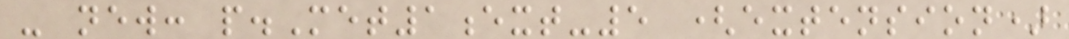- new: p.Met1ext-5 (extension)
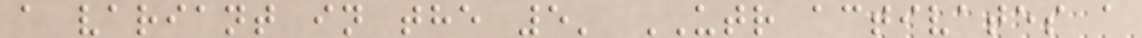a variant in the 5' UTR activates a
